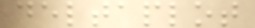deltaplot
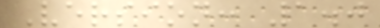Version: 1.0
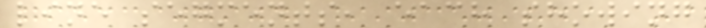line segments, each showing
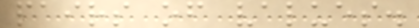pairs of values.
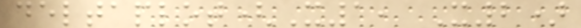deltaplot(X1, X2)
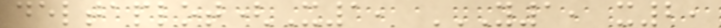deltaplot(X1, Y1, X2,
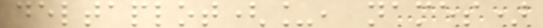deltaplot(_, names)
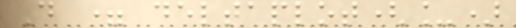D = deltaplot(_)
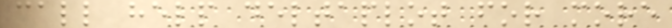call help deltaplot for more
